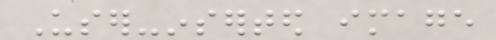User-inserted image
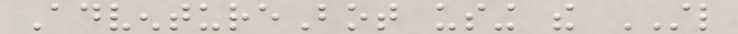AdventureBot using the STL
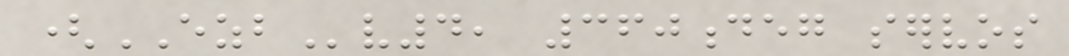(EZBv4, 360deg servos
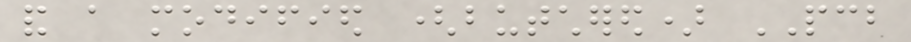and a modified (butchered) PCB
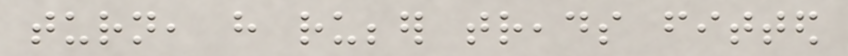turn, have rubber treads fitted
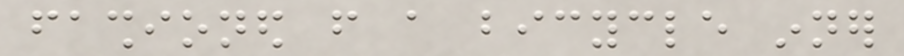fashioned from a bicycle inner
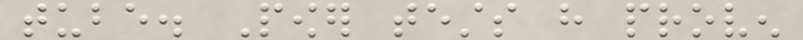tube. Power tests have proven
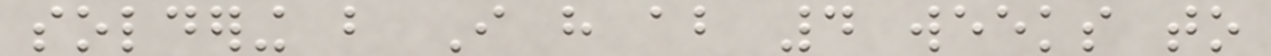soldering but I have about 4 weeks to
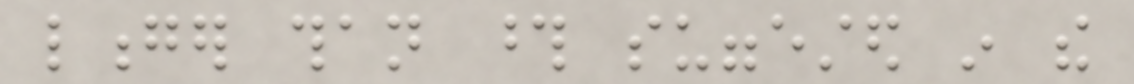longer than those suggested in the
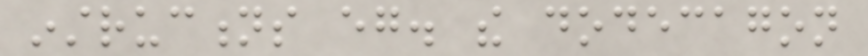instructions eg. the dodecagon
